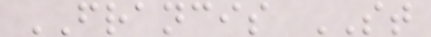FRANCIS ST
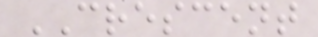CRESCENT
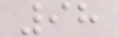98
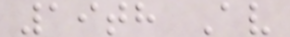19th Av
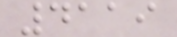4119
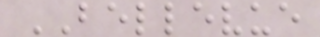BELLEVUE
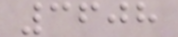3608
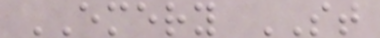EMERY ST
